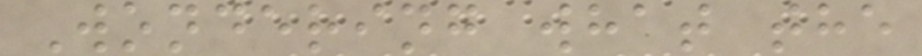Wondering what the
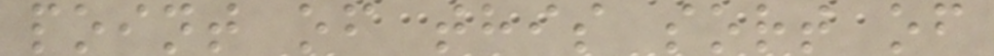point of this sort of
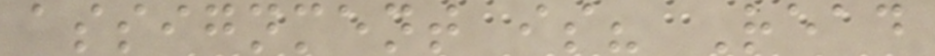assignment is? Read
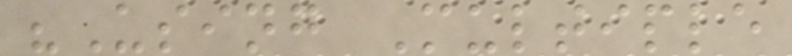"Using Multiple
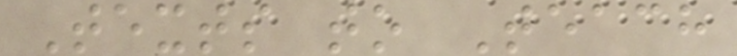Texts to Teach
